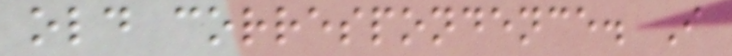old correspondence. I
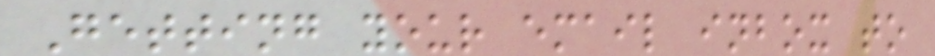Getting your email inbox to
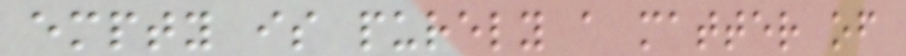empty is purely a matter of
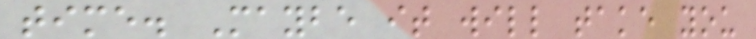time. Maybe it will take you
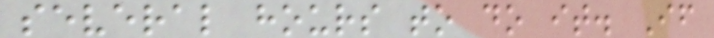several hours to do it. If
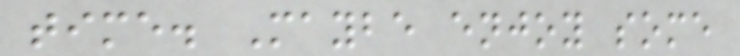time. Maybe enjoy some
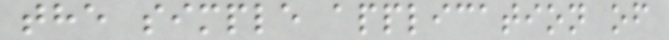the simple application of
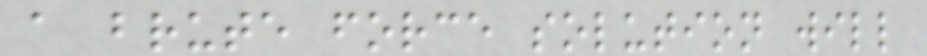a brute force solution will
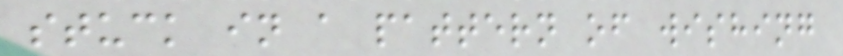stuck in a pattern of wishing
